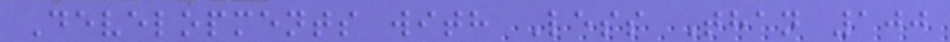Developments with Less Than 100
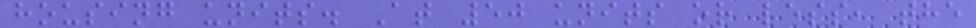housing units. At 50 units or less, the
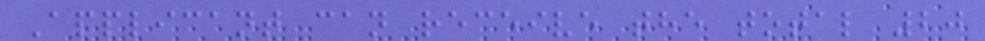Applicant can receive the total 20
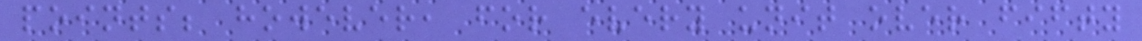points; however, for every unit over fifty
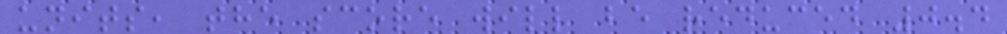units, the score will be reduced 0.4
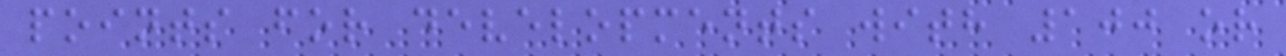points for developments with 100 or
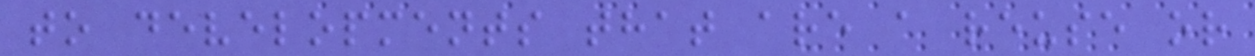to developments that are a reuse or
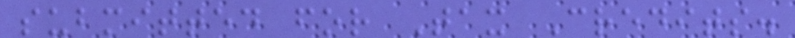submitted for Tax Credits.
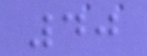40
